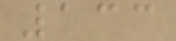133
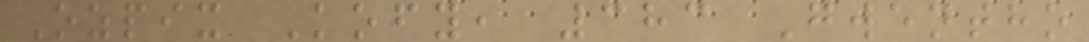Ozpix Kofy, 383 Gwentho
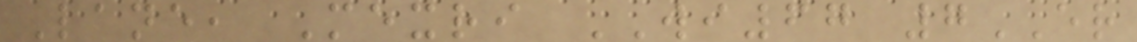Lane, Mexri WI67 7ER
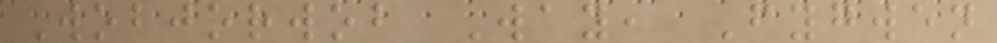Wobjorwob Way, Fygwen
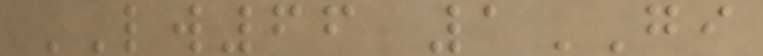LW66 1GI
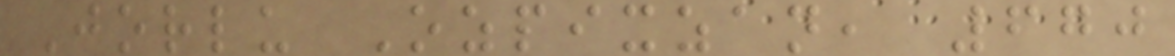Jorlu Ozpixzan, 670
